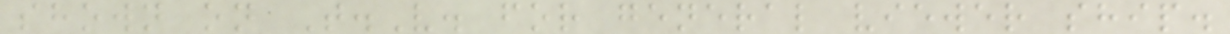shown on T.V. for general viewer ship.
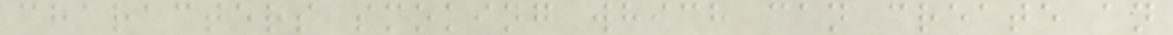characters smoking which can create an
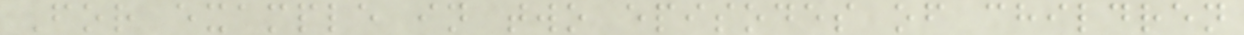For example in two episodes of children
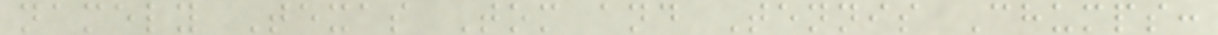namely Texas Tom and Tennis Chumps:
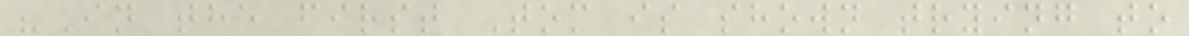"In the first Tom is shown trying to
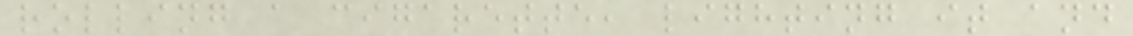rolling a cigarette, lighting it and
